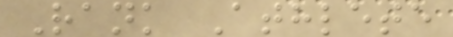Rank Athlete
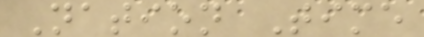Nation Time
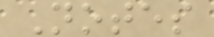Notes
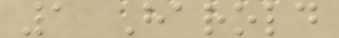1 Harold
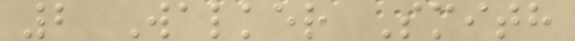2 Walker Smith
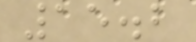15.2
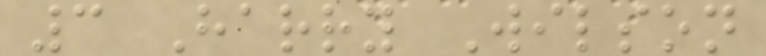3 Harry Wilson
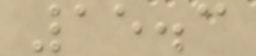15.3
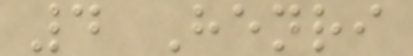4 Henri
